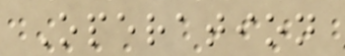Operation
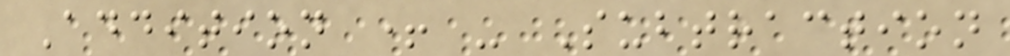Addition + - Subtraction
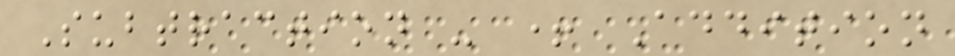Subtraction - + Addition
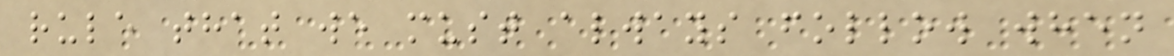rule that we must always follow when
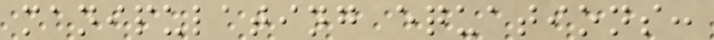manipulating equations:
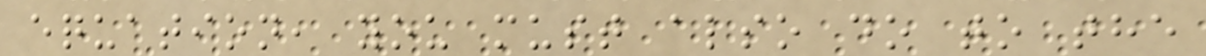equation, you must also do to the
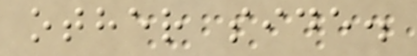other side.
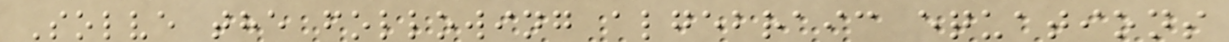Solve the following algebraic equations
